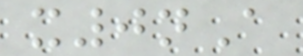x0nA
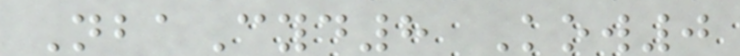NbaCyd8 Kow0
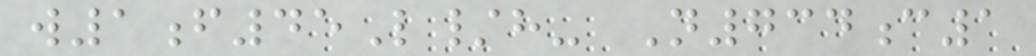w1f45L/h- N734c1
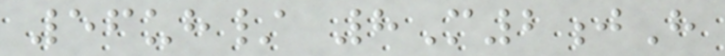56uh/ 8M2jH
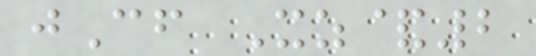jCf Xz&2
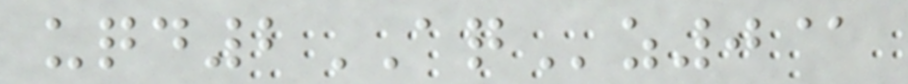uqd2AQz0@
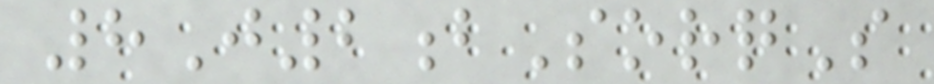8J2bSorqS
